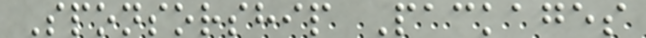Sponsorship Packages
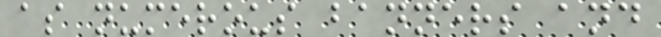as numerous banners and
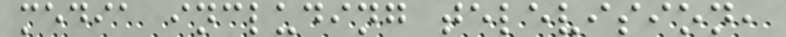media including television,
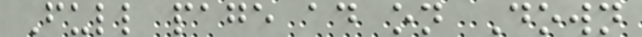Full page ad on Down
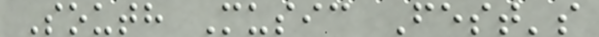South Music Fest's
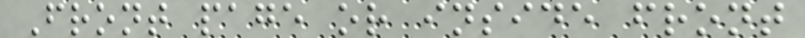Front page or inside front
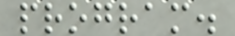program.
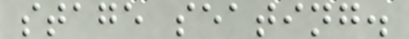stage seating.
